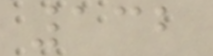132
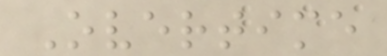Overtime
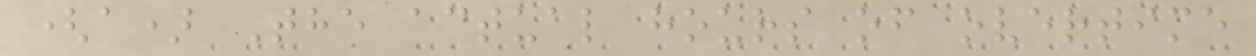(a) The actual hours of overtime
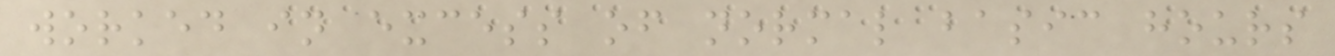worked in excess of normal basic hours
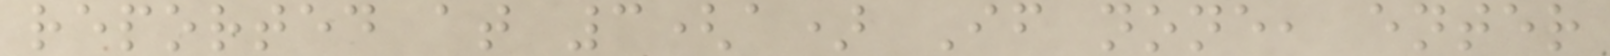reported at 3(a) If none, enter
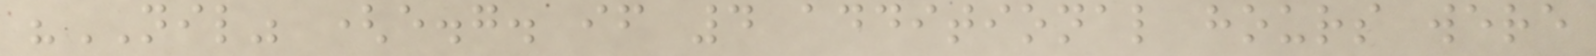"NIL" (e.g. if 4 additional hours were
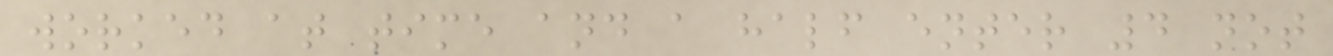worked at time and a half enter 4 not
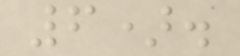6).
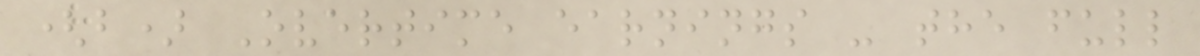(b) Overtime earnings - the full
